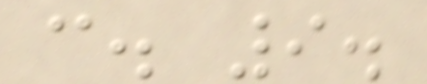c. 9.
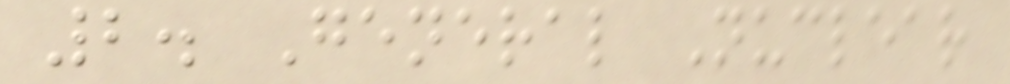2. General Nuclear
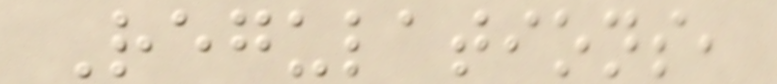Regulations,
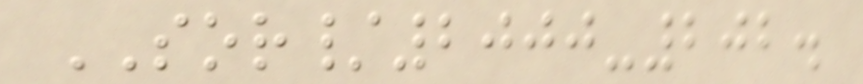SOR/2000-202.
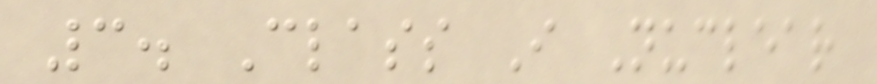3. Class I Nuclear
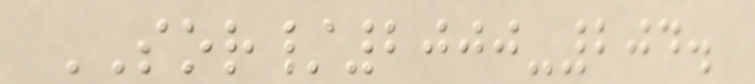SOR/2000-204.
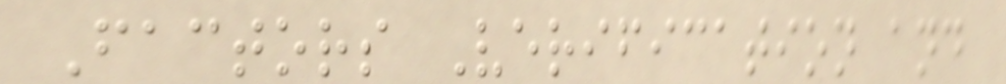Factors Verification and
